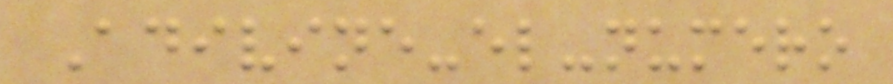Adivine-el-numero
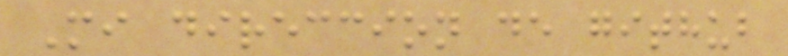Mi direccion de github
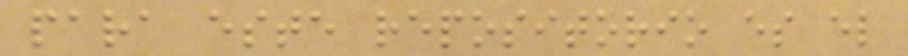para este repositorio es el
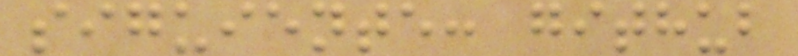siguiente: github
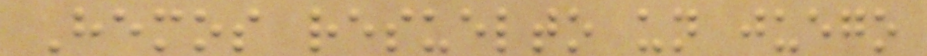Hemos resuelto un juego
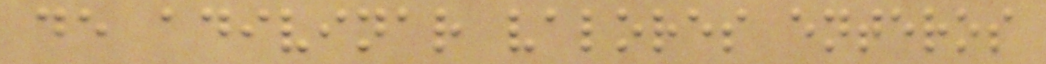de adivinar valores enteros
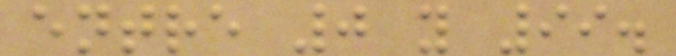entre 0 y 99.
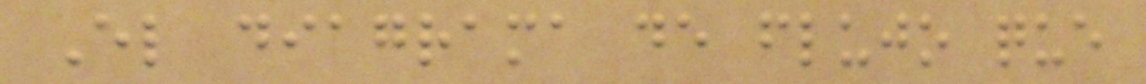El diagrama de flujo que
